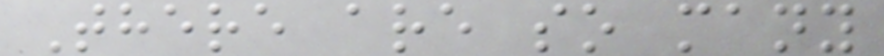There are so many
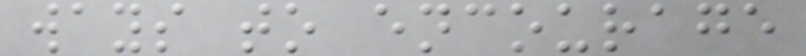ways to encourage
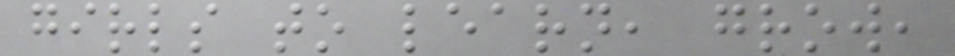girls to learn, grow,
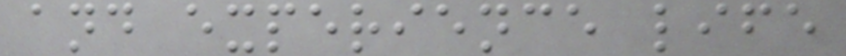and experience life
